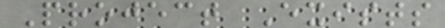Project Exists
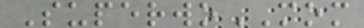SuperwoMOM
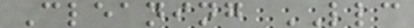Cleaning LLC
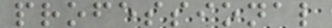professional
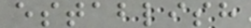establish
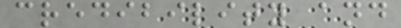credibility and
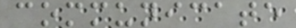communicate
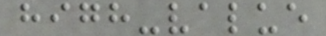high-value
